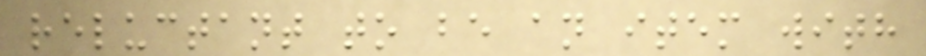reluctant to be an item with
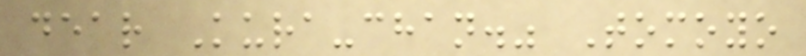dear Kura-chan." Tomoyo
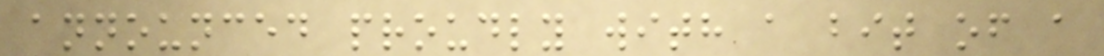announced proudly with a bit of a
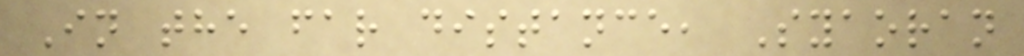In the far distance, Syaoran
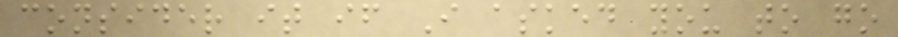consider it if I asked you to go
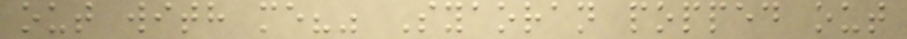out with me?" Syaoran popped out
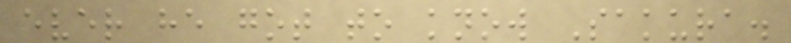ever he got to know Sakura.
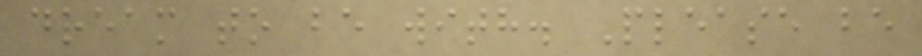dream to be with. Please be
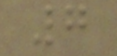7
